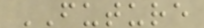FUTURE
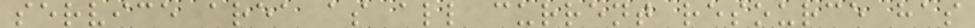service area as all current resource has
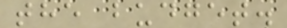the budget.
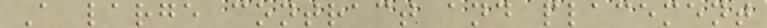A large contract and placement
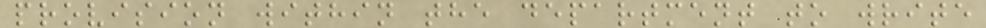provision within the department to write
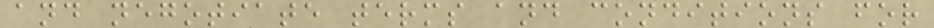and negotiate terms and conditions for
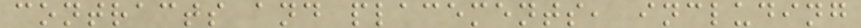contracts and placements, including
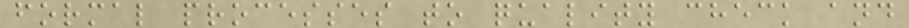formal processes to quality check and
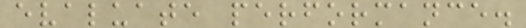evaluate performance.
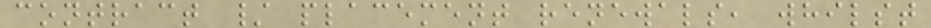contract / placement renewals, whilst
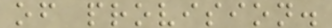of provision.
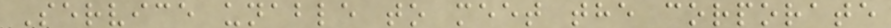Service unable to meet the corporate
